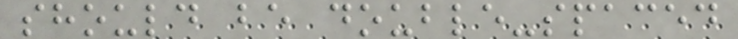should be double-spaced
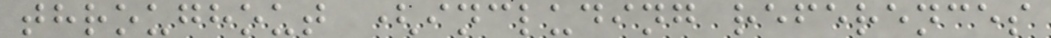throughout (including references
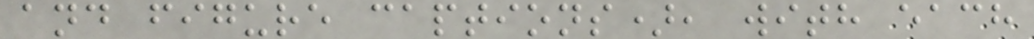and figure captions), with each
